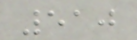510
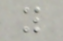y
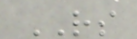RS
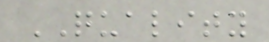QUALITY
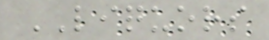LIQUORS
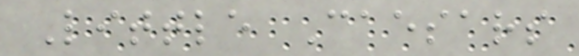Little Caesars
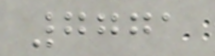7771
